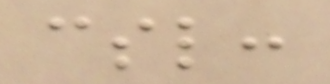csl:
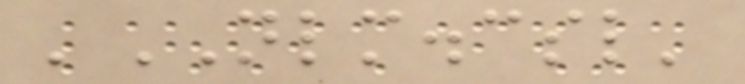'NLM.csl'
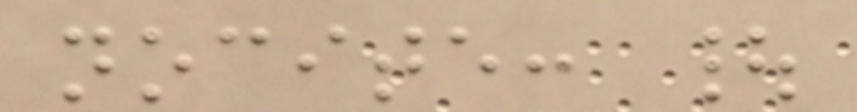nocite: |
